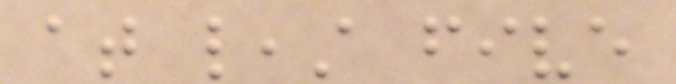at least five
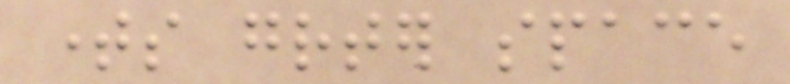times greater space
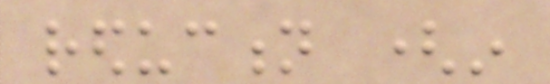reduction (in
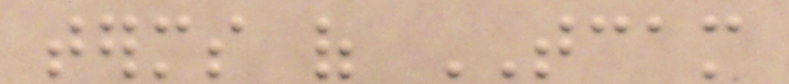terms of TCAM
